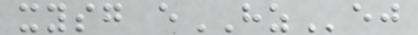xysg eHZej
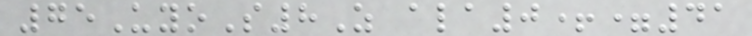75UyoS8Z ala0+=41
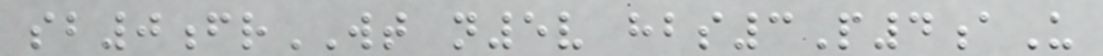sb0frWT n5v hbs3P4aU
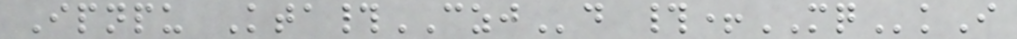Ipnpu Kta#CZJd #+MQkI
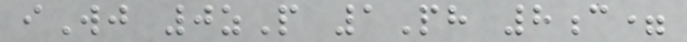iWj 0zP 1Ph 8c=
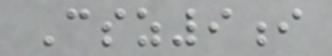Csz9i
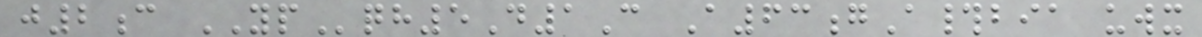j2c YPqh5D1C A63gA#bia uwx
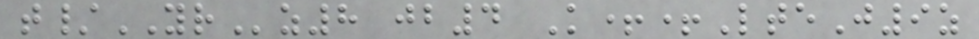t/YRz8 jb4 K++LteJ9z
